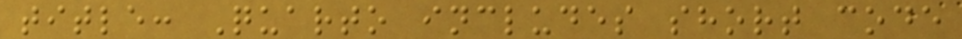title: Quarto includes short code
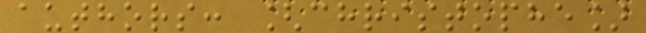authors: [christophe]
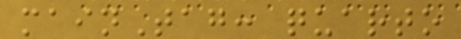mainTag: quarto
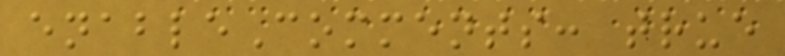enableComments: true
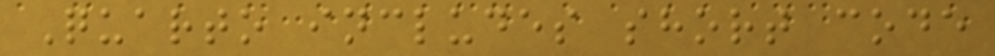Quarto includes short code
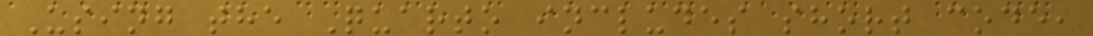Using the Quarto includes short code,
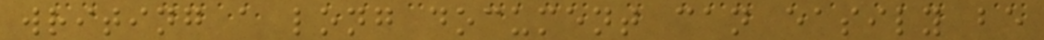writing a long document can easily be
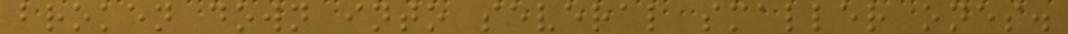broken down into several smaller ones.
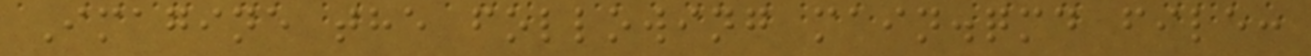Imagine the following main.qmd file:
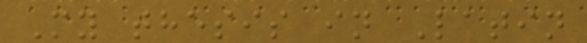My thesis in Latin
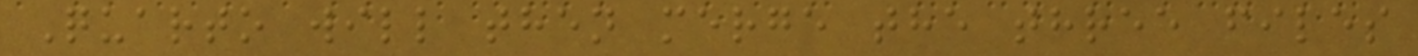Quarto will then merge the three files
